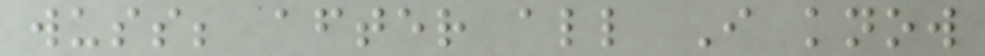wuss; after all I know
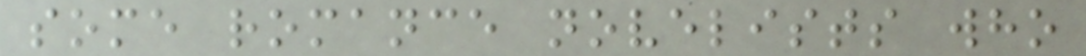some romance novelists who
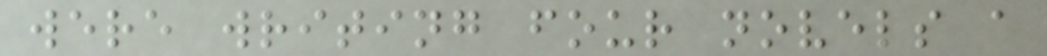were writing four novels a
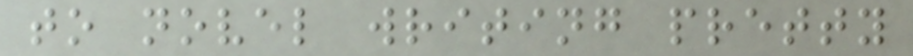to novel writing pretty
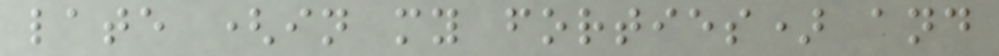late (in my forties) and
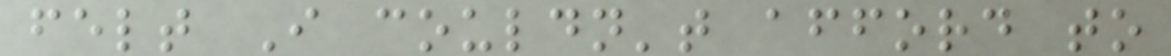felt I couldn't afford to
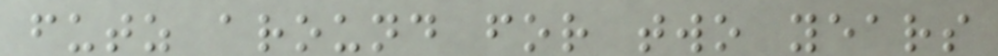futz around for two years
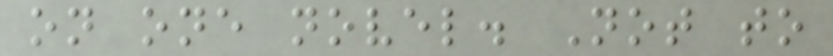on one novel. Not to
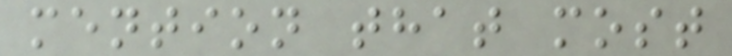mention that most
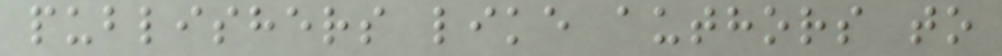publishers like authors to
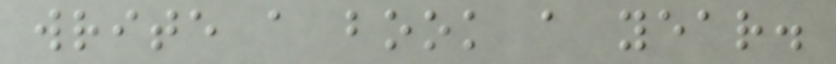write a book a year.
